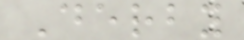Derby
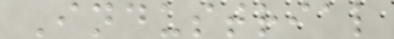Industrial
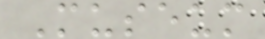Museum
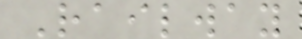Railway
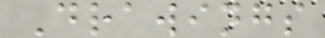Drawings
